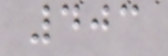403
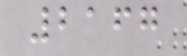2167
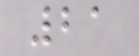21
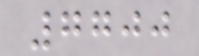7700
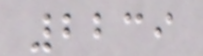2239
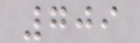709
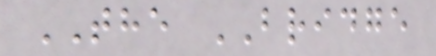THE BRIDGE
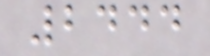2444
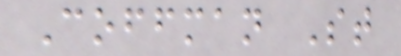Coffman St
